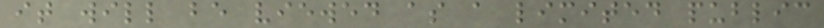it will be viewed as a limited public
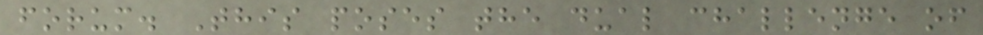forum. This poses the dual challenge of
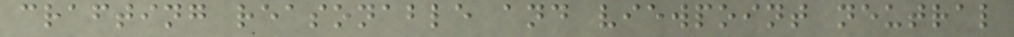crafting reasonable and viewpoint neutral
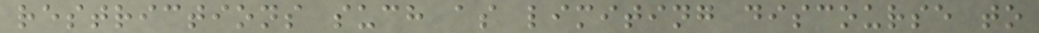restrictions such as limiting discourse to
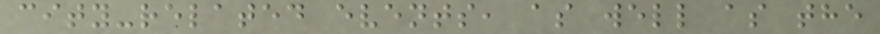city-related events, as well as the
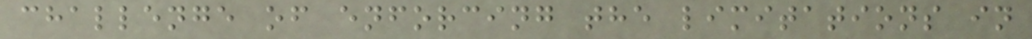challenge of enforcing the limitations in
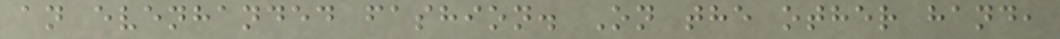an evenhanded fashion. On the other hand,
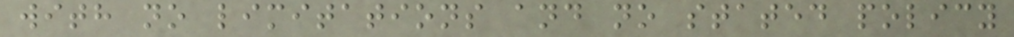with no limitations and no stated policy
